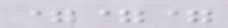===
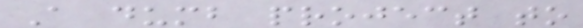A dumb project to
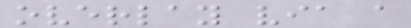overlay via a
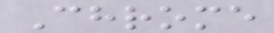Chrome
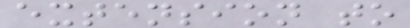extension to
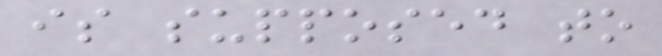is supposed to
